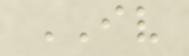IV
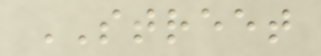STREET
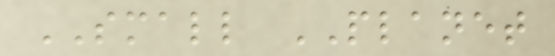SMALL PLANET
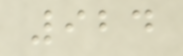924
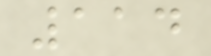114
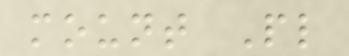mount Pl
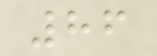86
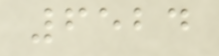6524
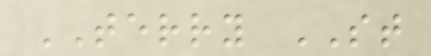TERRY ST
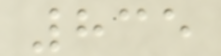835
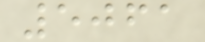5061
